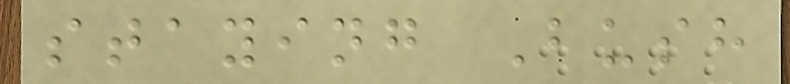staying Bush
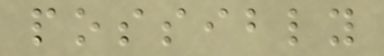possibly
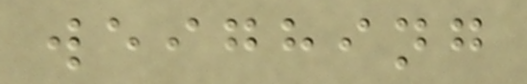weighing
